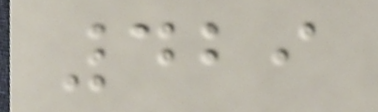429
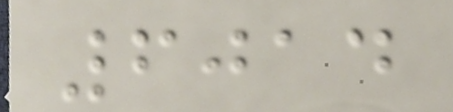6014
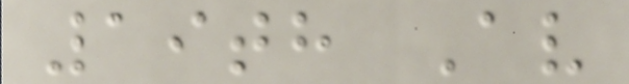19th Av
